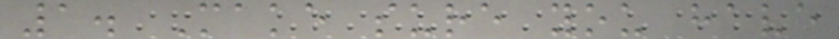1. Make sure you have
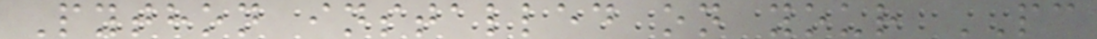Python installed on your PC
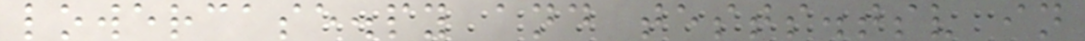lowercase.py and tests.tsv in
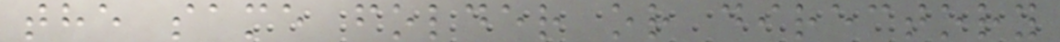the same folder or directory
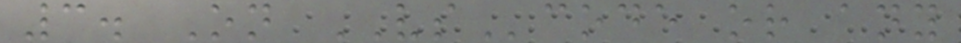3. On VScode or any
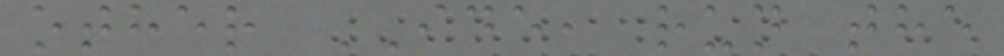other IDE, run the
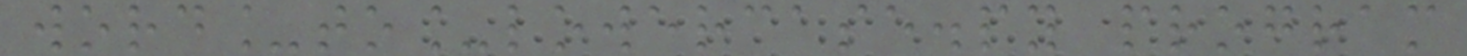word_to_lowercase.py program
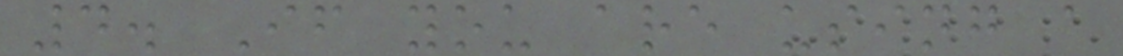4. If you are using a
